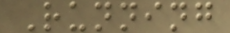Running
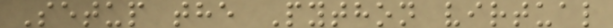Setup the Python virtual
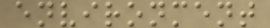environment
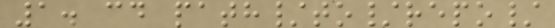1. cd path/to/repo/
